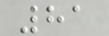81
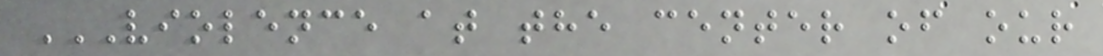VIOLENCE AT THE CENTER OF OUR
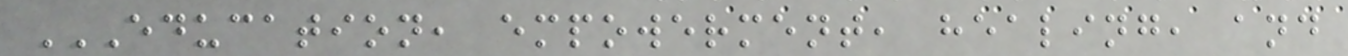EDUCATION, EMPOWERMENT, HEALING, AND
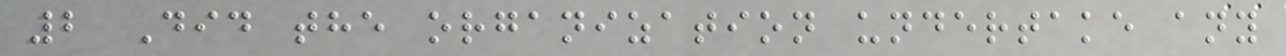2 Did the organization undertake any
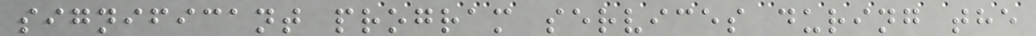significant program services during the
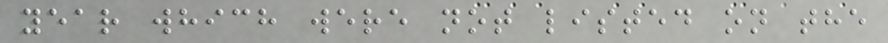year which were not listed on the
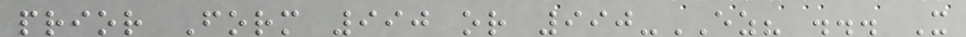prior Form 990 or 990-EZ? ... X
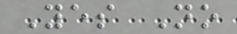Yes No
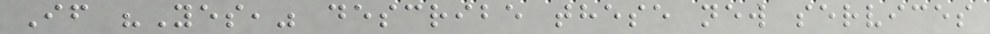If "Yes," describe these new services
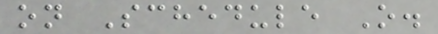on Schedule O.
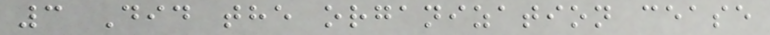3 Did the organization cease
